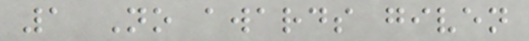1 No awards given
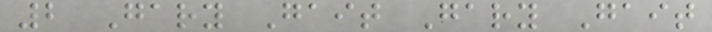2 Gary Gait Gary Gait
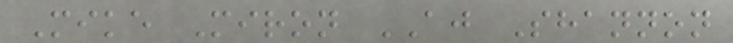Mike Miron AJ Shannon
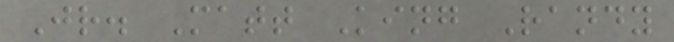Jr. Matt King Randy
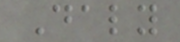Daly
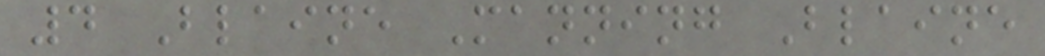4 Blaine Manning Blaine
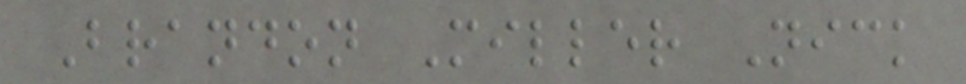Brandon Miller Nick
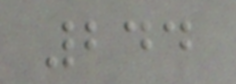244
